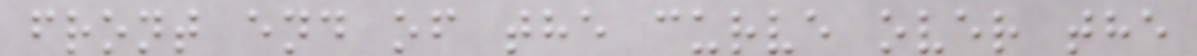front end of the curve over the
